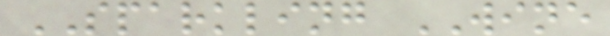SPARKLING WINE
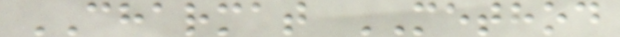CHARMAT METHOD
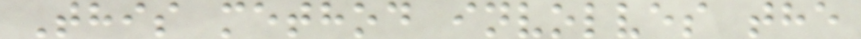This method involves the
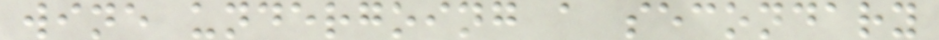wine undergoing a secondary
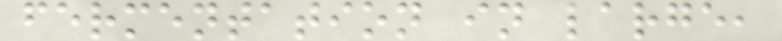fermentation in large,
